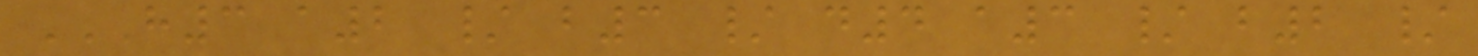H3 A2 / B3 / D4 A3 / B2 /
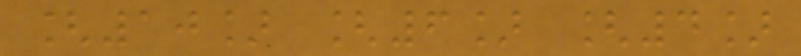[10] [6] [4]
